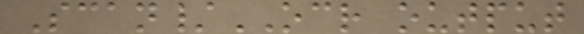Scan/OCR output
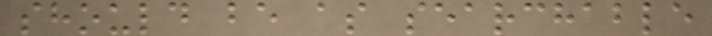should be as searchable
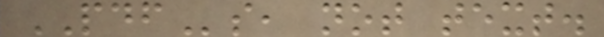PDFs, not text.
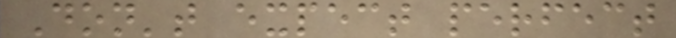Don't expect perfect
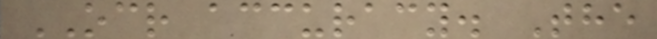OCR accuracy. The
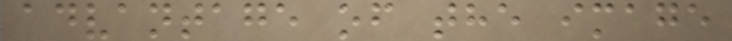advantage of the image
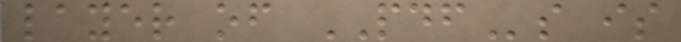layer of PDFs is
